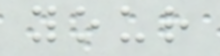your
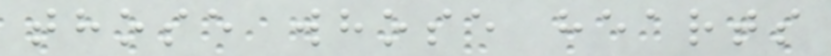those whose hearts
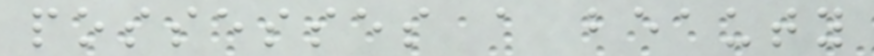possesses a beauty
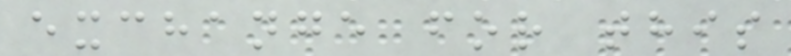exchange for this
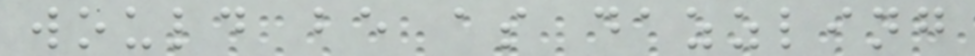would be as dazzling
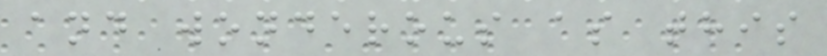and wonderous as this
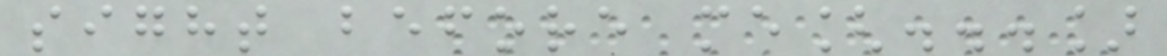sight before me[...]
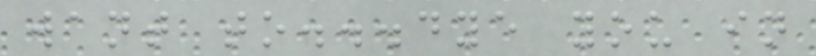want to...dye you in
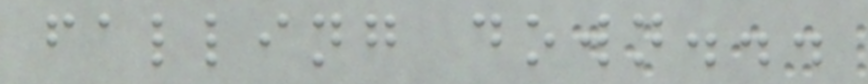falling down...
